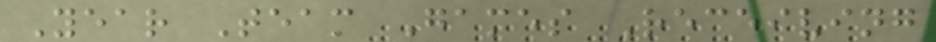Year Team Games Receiving
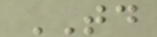TD
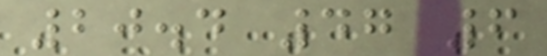20.4 47 6
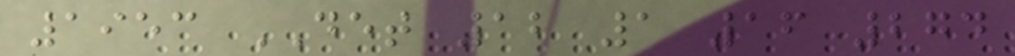1953 DET 12 1 16 274
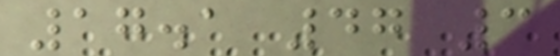17.1 47 3
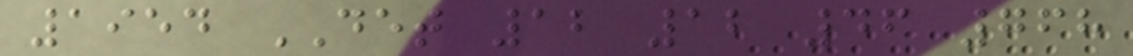1954 DET 12 12 46 768
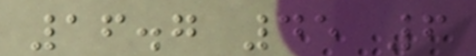16.7 45 6
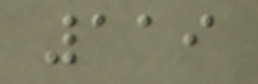119
